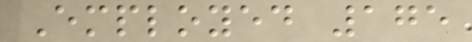Employed 175
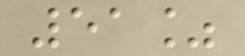51%
